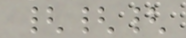{{{
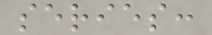series:
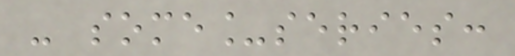- some_series:
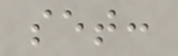set:
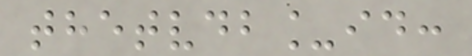thetvdb_id:
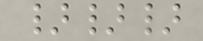}}}
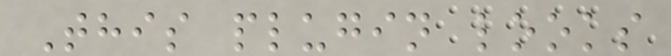This plugin looks
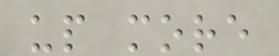up more
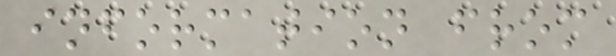information from
